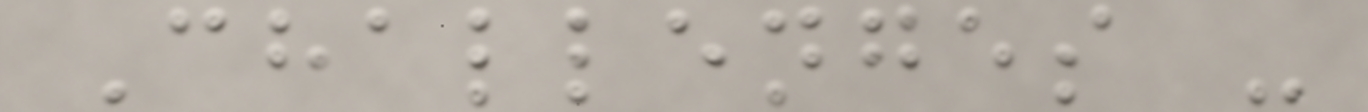Challenges -
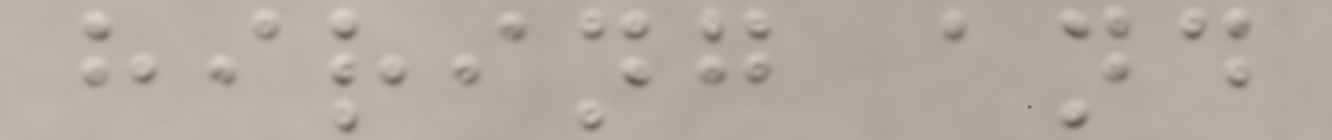hiring and
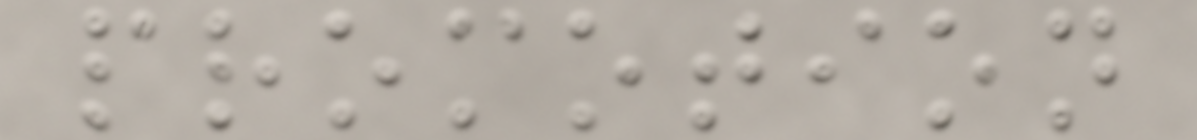promotion
